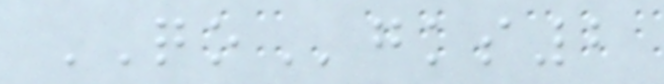QOgks2
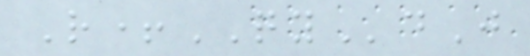R+QYdJ
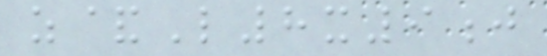z&L8x9j
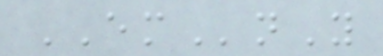EMnY
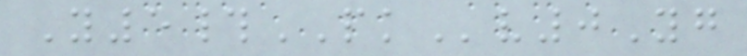Y5#PKv0Yg
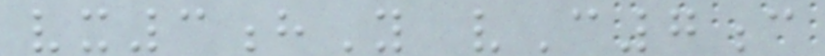vx3hY vC7c
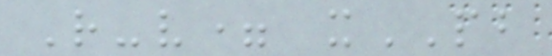R-v= xPB
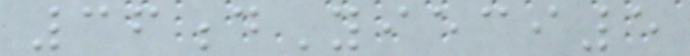36dYieci5
